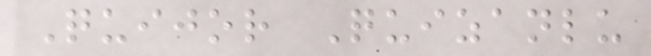Quijor Quizanlu
